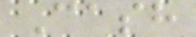Cash
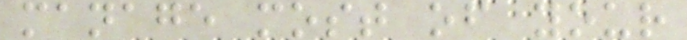manage most of your
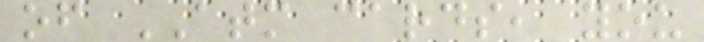of ATM cards, you
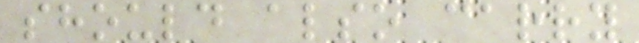should also carry
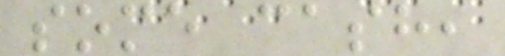some cash,
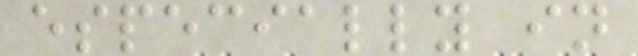especially in
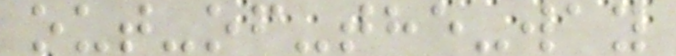out-of-the-way
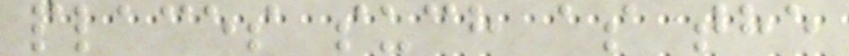places such as the
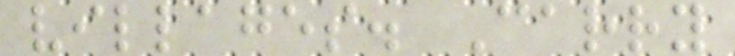villages. Carry
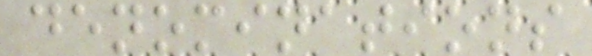denominations
